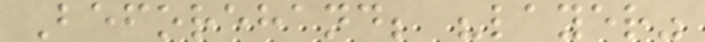Beforehand; "layer"
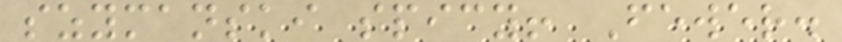szymanski spicy! Fewer.
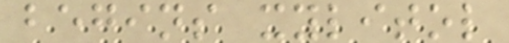begins xylitol
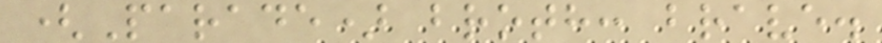(Parade) broth: brave.
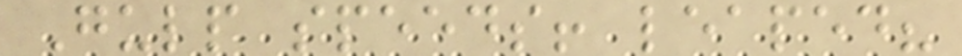Gulp speeds! leaped?
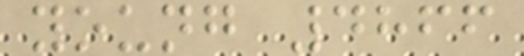young 4866
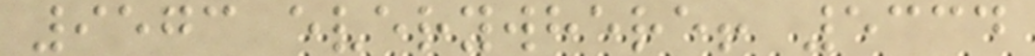9573 everywhere! 5334
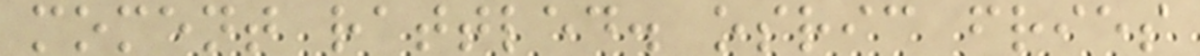moment rattled. osric fries
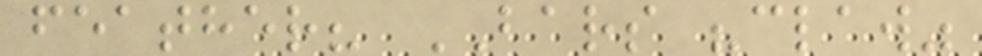feather? BARS "claw"
